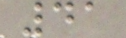41
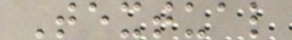Textual
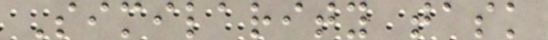Similarity task
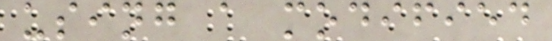using a modified
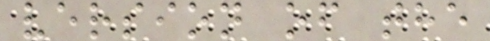version of the
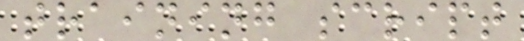training script
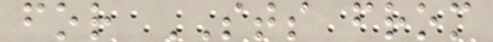for STS from
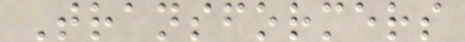Transformers
